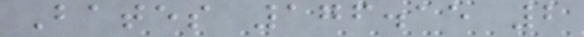Bates 176.15 2
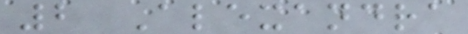2 Alexandra
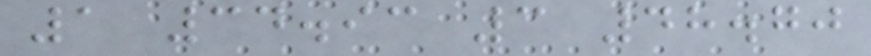1 34.93 3 48.70
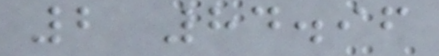2 84.96
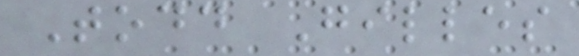Todd Gilles
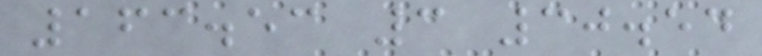163.53 3 30.54
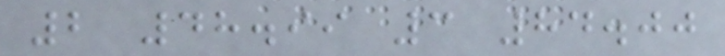2 48.99 3 84.00
